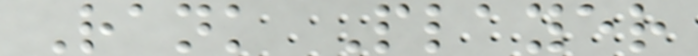Rank Player
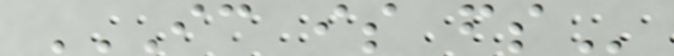IC IS FS
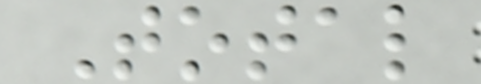Total
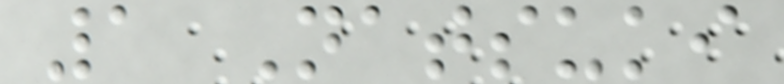1 Natsuki
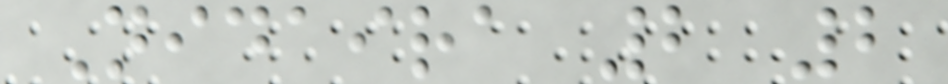Nidaira 2 2
